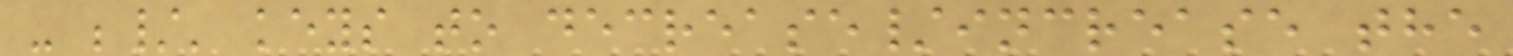- ;/' keys to decrease/increase the
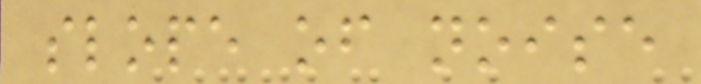slope of noise
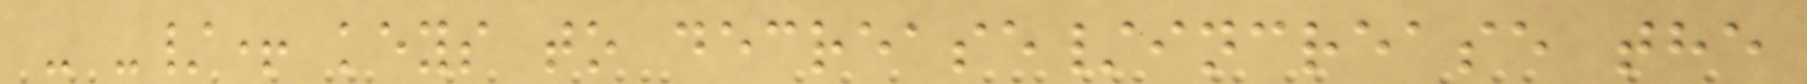- -/+ keys to decrease/increase the
